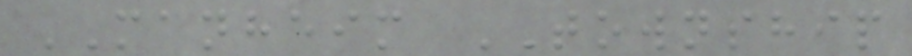MANHEIM TOWNSHIP
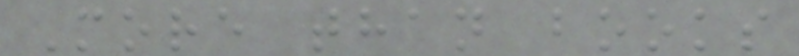More than books
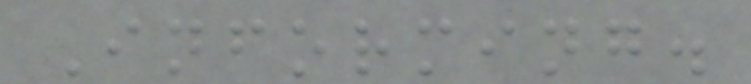Informing.
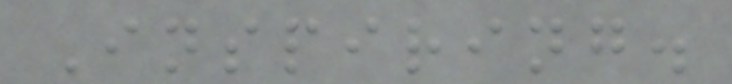Inspiring.
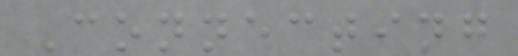Connecting
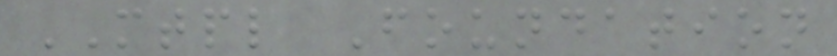MTPL Foundation
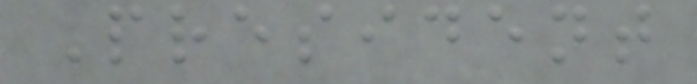President
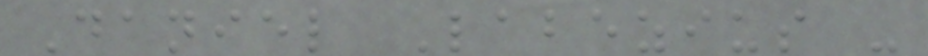Daniel Labezius -
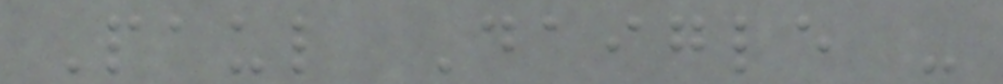Paul Daigle -
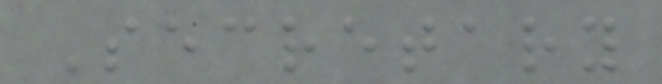Secretary
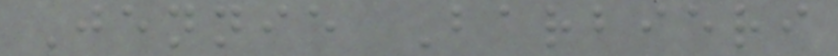Jennie Barbieri
